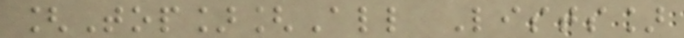[Top][All Lists]
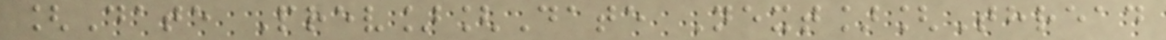[Date Prev][Date Next][Thread
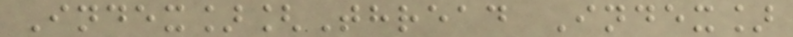Index][Thread Index]
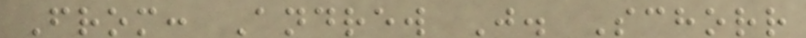From: Andrew J. Schorr
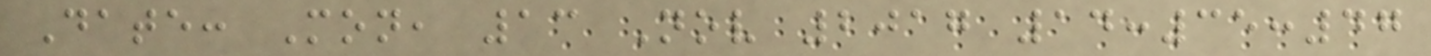Date: Mon, 13 Nov 2017 14:35:47
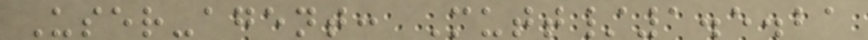User-agent: Mutt/1.5.21
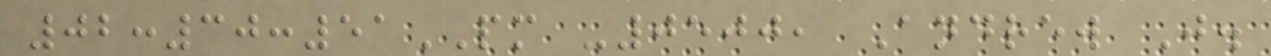02:30:51PM -0500, Andrew J.
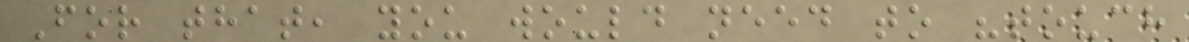For that, you would need to "touch
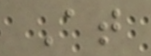At
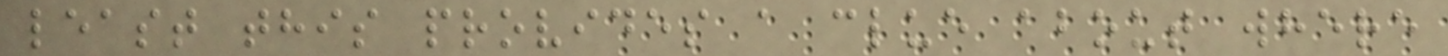least this provides a clue about where
